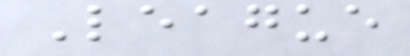League
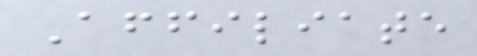Affiliate
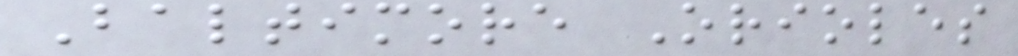Baltimore Orioles
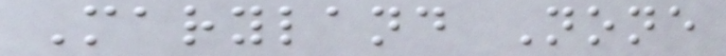Maryland None
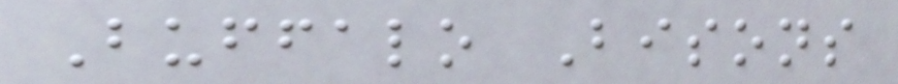Buffalo Bisons
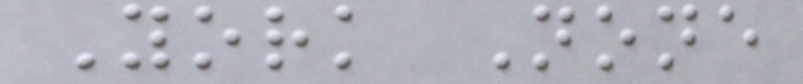York None
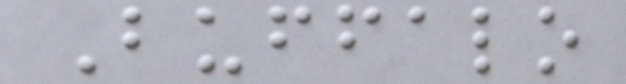Buffalo
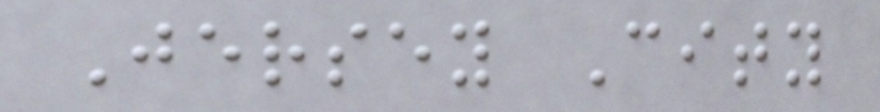Jersey City
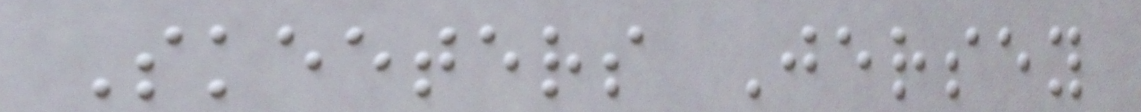Skeeters Jersey
